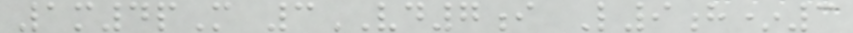1m4pM 3VD7i L9h*3
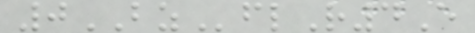0BZflR4E
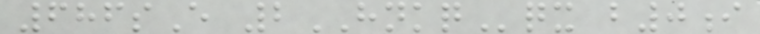686sE 2HNKQqx b0i
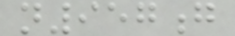n957g
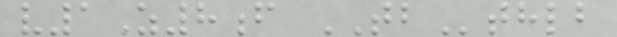v1Z8f TBthlb
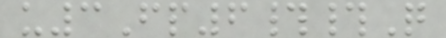u3Fp6##Q
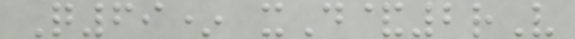Q69* xD&2rV
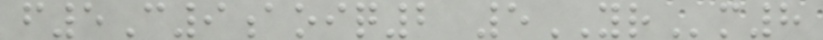f5C9aoiq2 5YRm8
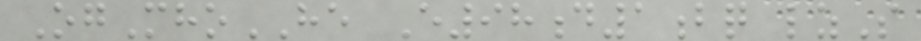OgMhoHE E98d1bq lzS
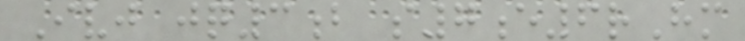Ivj jq3b s7e6rHm
